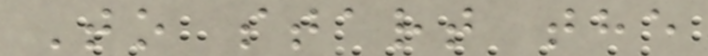To start the
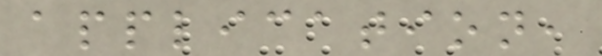application,
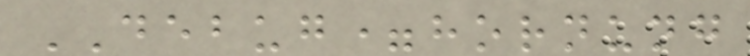DEBUG=hornung
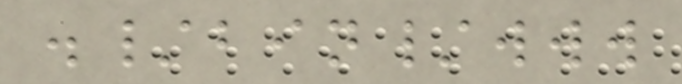./bin/www
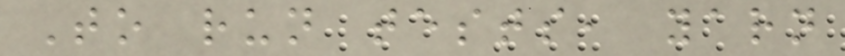To run tests, yarn
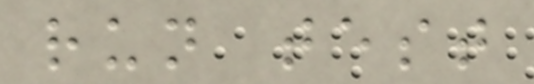run test
